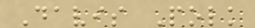Davis Polk
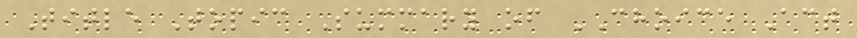Title Topic Summary of CHOICE Act
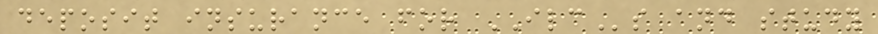deposit insurance for ILCs and study
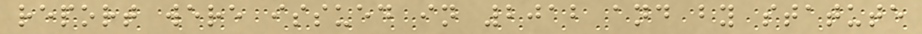report were issued in 2012 and by statute
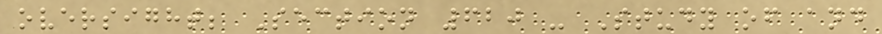oversight; Section 620 - Study of and
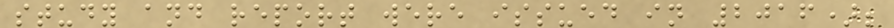study and report were issued in 2016);
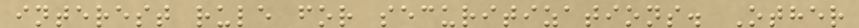interest rule for securitizations. Other
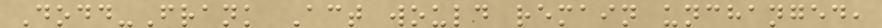Dodd-Frank Act would remain unchanged,
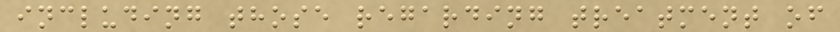including those regarding treatment of
